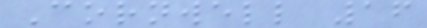Cornwell 16
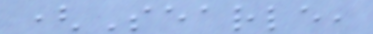(Searle,
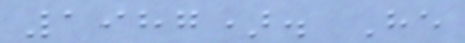1987). He
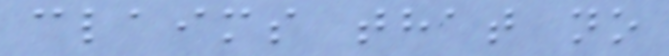claims that no
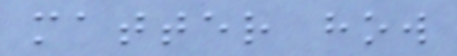matter how
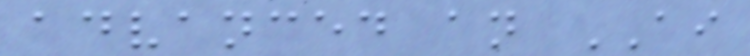advanced an AI
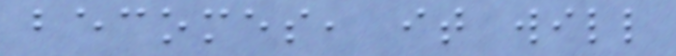becomes, it will
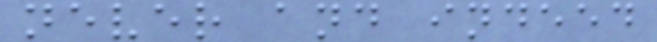never and indeed
